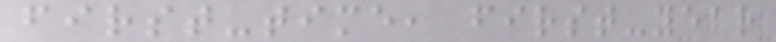first-time, first-year
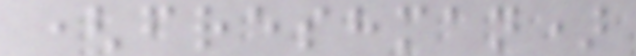(freshman)
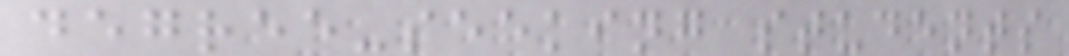degree-seeking students
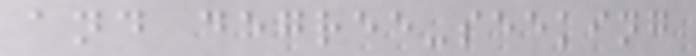and degree-seeking
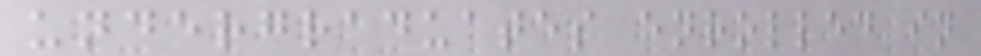undergraduates enrolled in
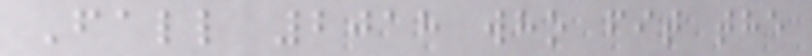Fall 2018 who fit the
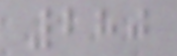280
